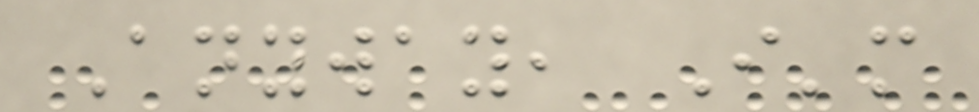Anyway, I'm
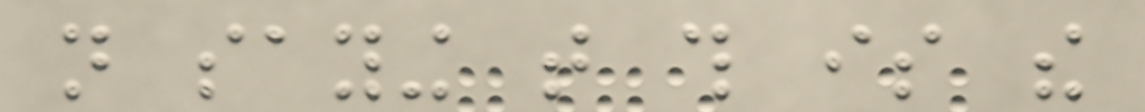not saying that this is the
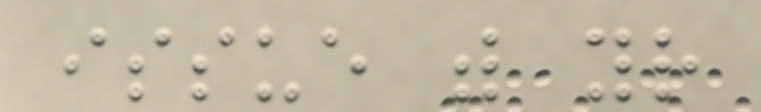issue with your
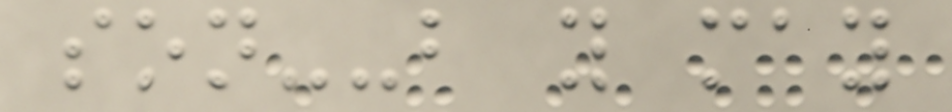son--but you may
